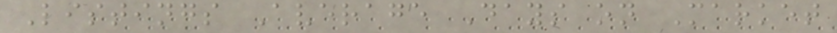Listings Average Days on Market
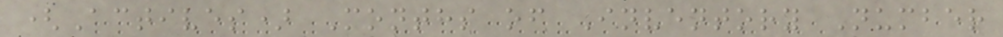(Actives) Months of Inventory Number
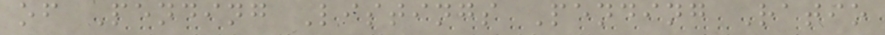of Pending Listings Pending Ratio
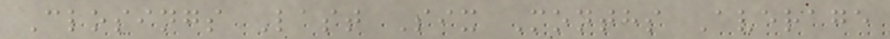Closings Last Six Months Average
